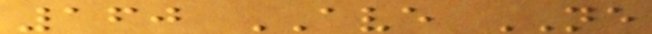160 AVE NE
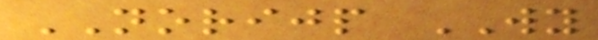NORIJP WY
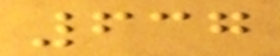637
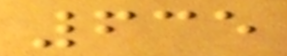635
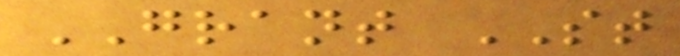GRANT ST
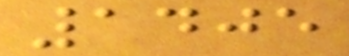1405
